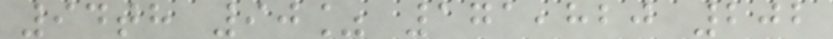94th 90% 171,820 202
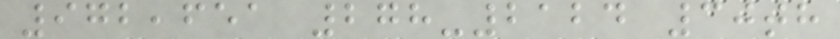972,651 278-2124 30th
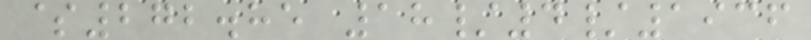$272.85 18/4/1936
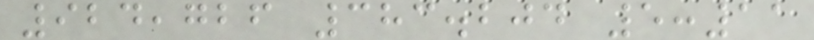924,726 383.204 5:11
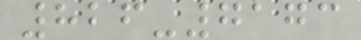826-7173
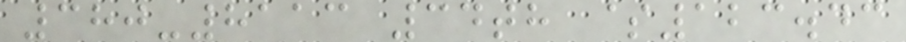380-8113 34th $123.43
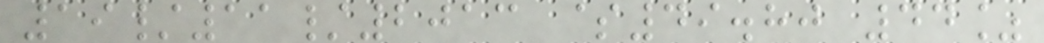19/11/2013 $49.80 44%
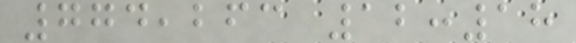774,263 12:18
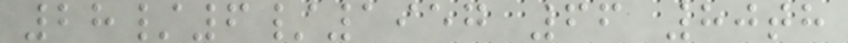28/6/1957 66 80th
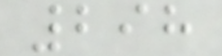298
